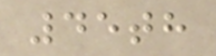45th
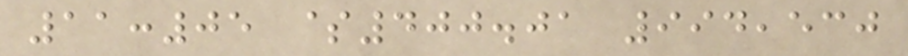11:05 $400.01 994,530
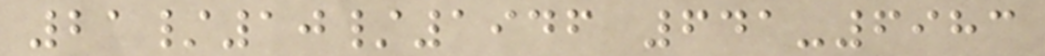21/10/1946 641-6983
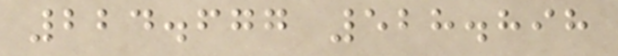224.677 528.898
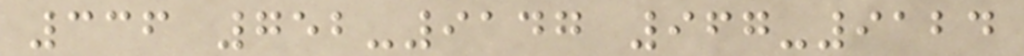336 752-9147 967-9124
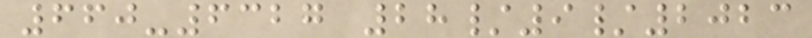660-6327 28/9/2023
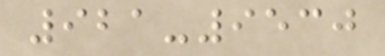921-9530
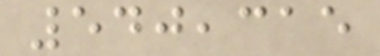540,315
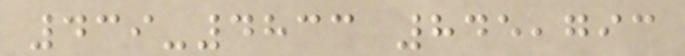439-4833 845,793
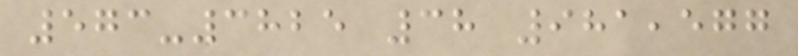573-3825 38 981,577
